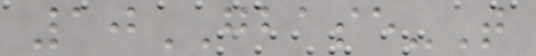10GBASE-T
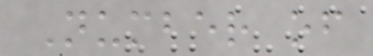Number of
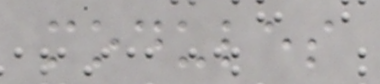modules
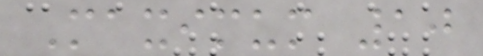Maximum 10
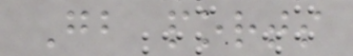Gb ports
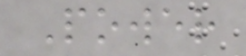Power
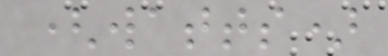(watts)
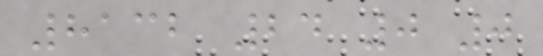8132 24 0 0
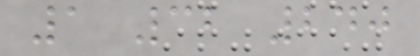1 32 240
